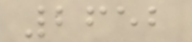2652
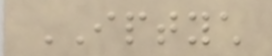IPTYCH
